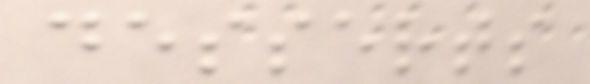desserts
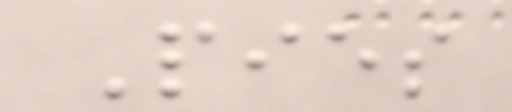Pies
